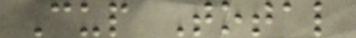Cup Total
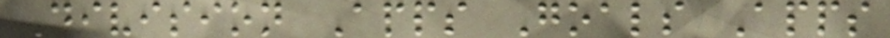Division Apps Goals Apps
